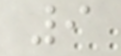9
